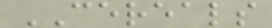CEREALS
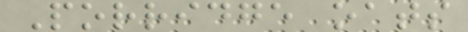Porridge oats
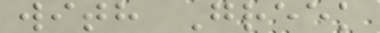with Greek
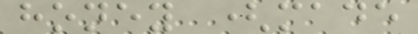honey (made
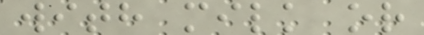with milk or
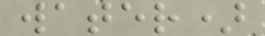water)
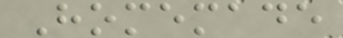Homemade
